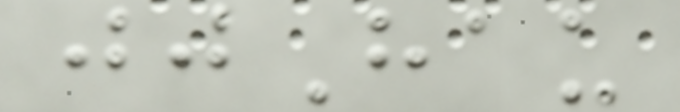jjHau
